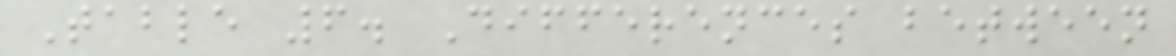Table 6. Differences between
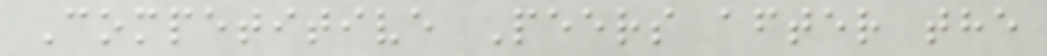Competitive Peers after the
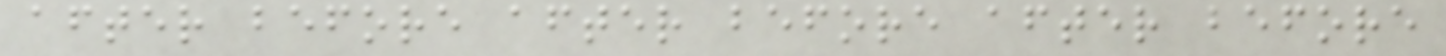after before after before after before
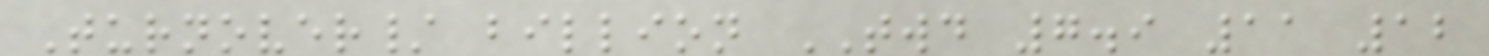Turnover/ billion TWD 7.9 11 12
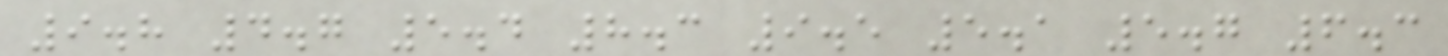9.8 4.7 5.4 8.3 9.5 5.1 5.7 6.3
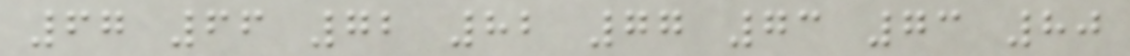67 66 72 82 77 73 73 80
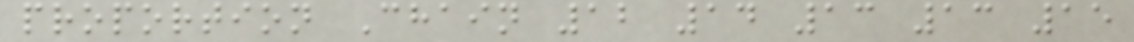proportion Chain 12 14 13 13 15
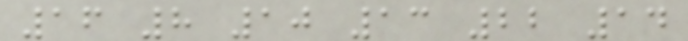16 8 10 13 22 14
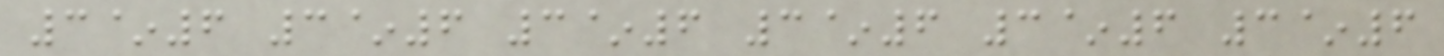3~6 3~6 3~6 3~6 3~6 3~6
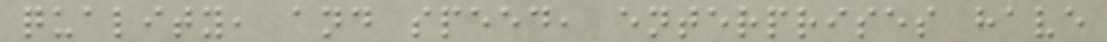quality, and speed, enterprises have
